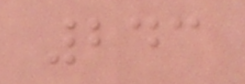243
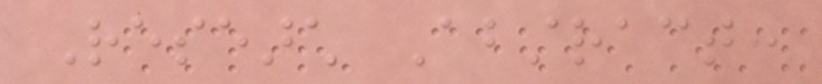Research Abstract:
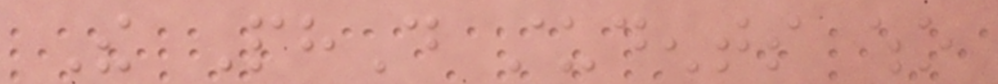The PhD students who
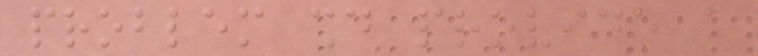problem should provide a
